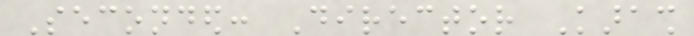Seconded: Director Karash
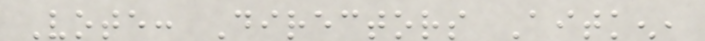Vote: Directors Aitken,
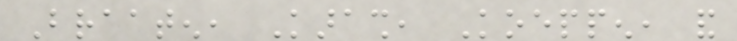Braaten, Karash, Koeppen, and
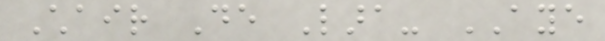Chair De Lara- AYE
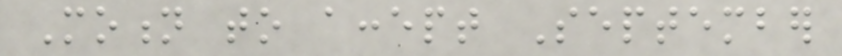Motion to accept September
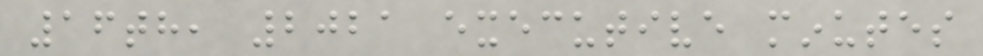16th, 2021 executive minutes
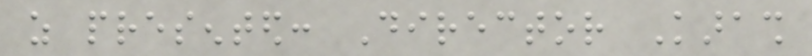as presented: Director Karash
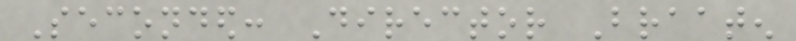Seconded: Director Braaten
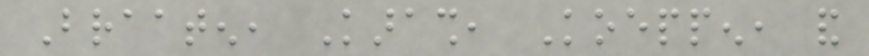Braaten, Karash, Koeppen, and
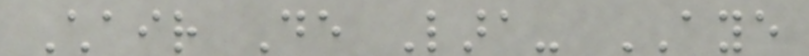Chair De Lara- AYE
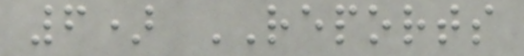6) REPORTS
